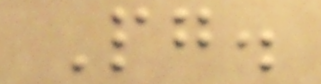Pg.
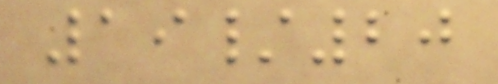19/20
